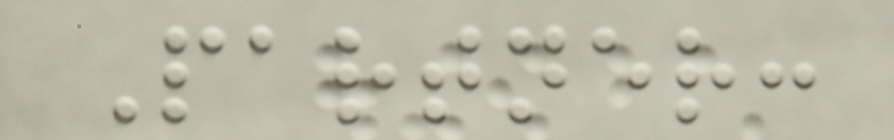Partner:
